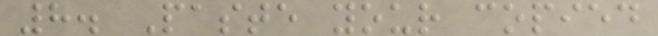8. Paste your copied
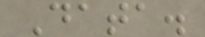Data.
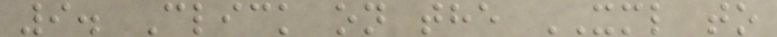9. Click on the XML to
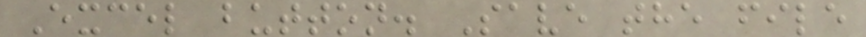Excel button. Save the file
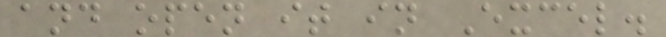and open it in Excel.
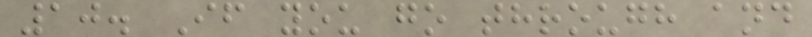10. If you go through and
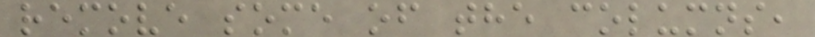remove some of the columns,
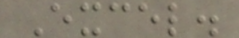Excel.
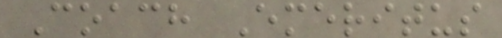Coach Emeritus
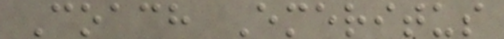Coach Emeritus
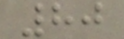80
